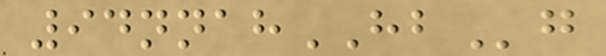94nnahHBg
